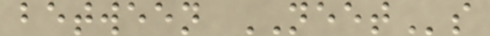between NEETs
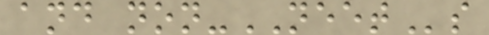and non-NEETs
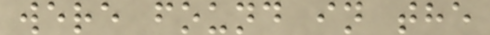were found in the
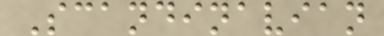Scandinavian
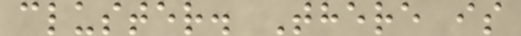cluster. There is
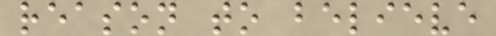reason to believe
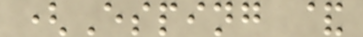(Esping &
